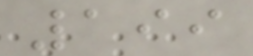199
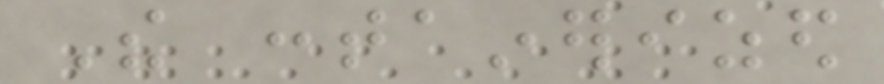The containerized
